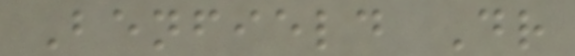Benfield Dr
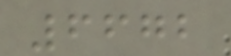6672
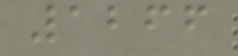1266
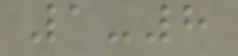1-8
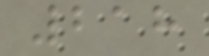218
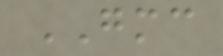GMC
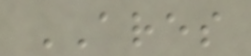ARES
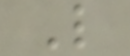L
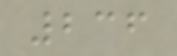236
